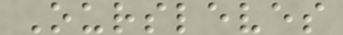Oursleves
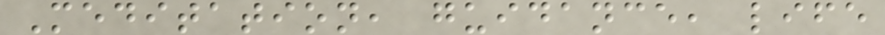Meditation, guidance, life
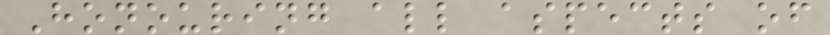Honouring all aspects of
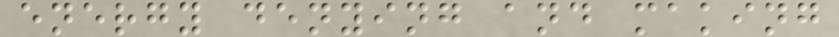energy denying and making
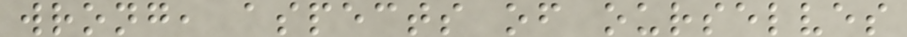wrong, aspects of ourselves
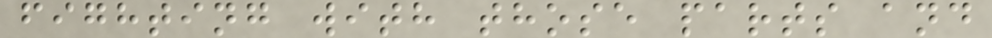fighting with those parts and
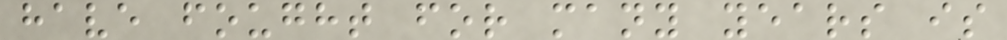have fought for many years is
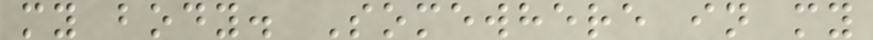my body. Somewhere in my
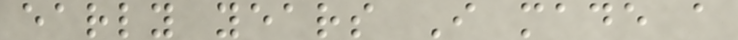early years I made a
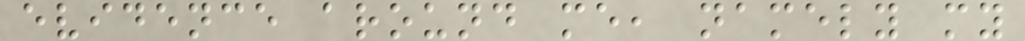evidence around me, namely my
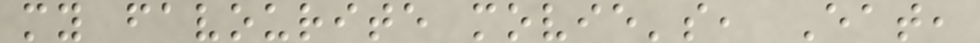my favourite movie's, Eat,
